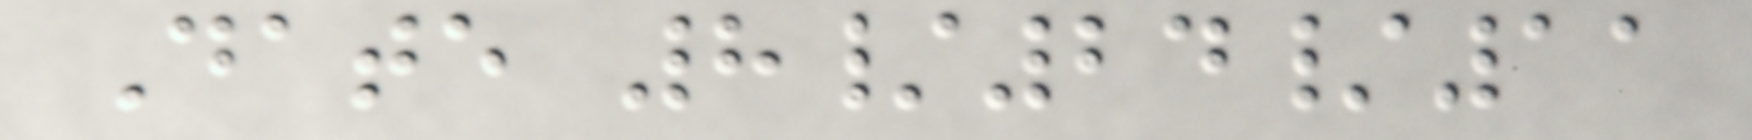Date 8/24/11
